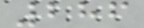286
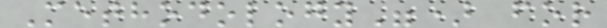Methodology") for
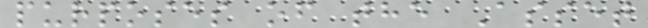purposes of the Asset
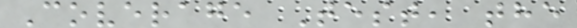Coverage Test, the
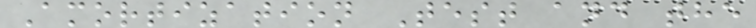Amortization Test and the
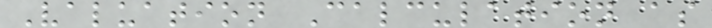Valuation Calculation as
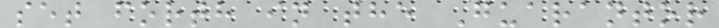set forth in the Guarantor
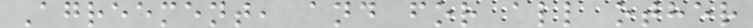Agreement, and for all other
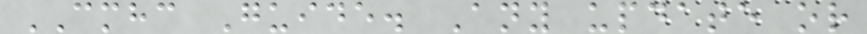CMHC Guide. Any update or
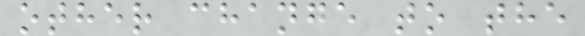other change to the
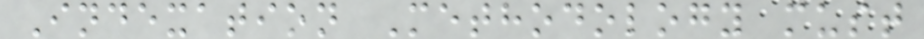Indexation Methodology must
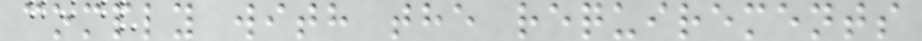comply with the requirements
